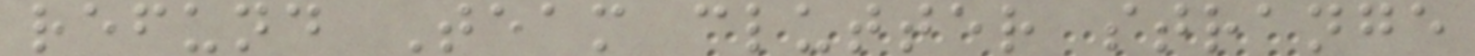refund Team clutter strange
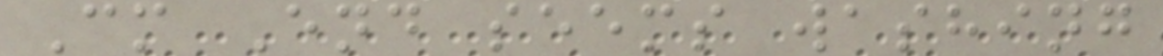Cm End seems washing
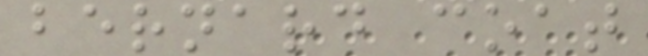bernard coat
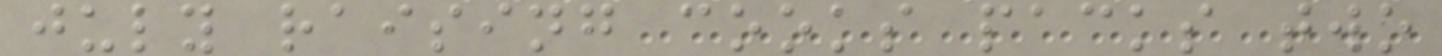july raising cooks packs two
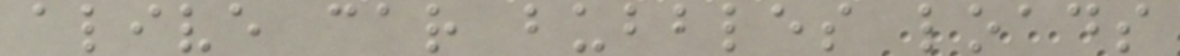alive car bubbles loads
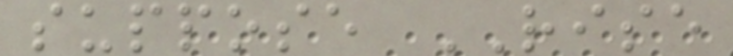suppose RISE
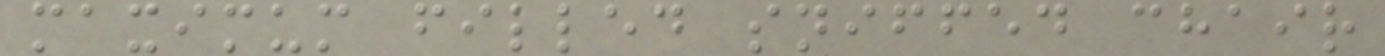maximum filled sniffed chair
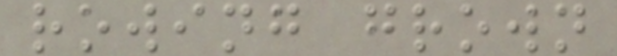rowing grown
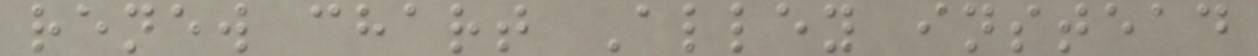renew chart Alley instead
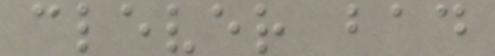clever bad
